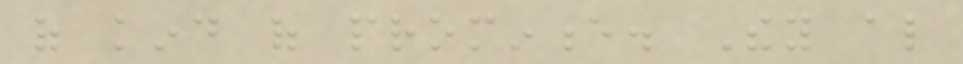of kind of prominence. They also
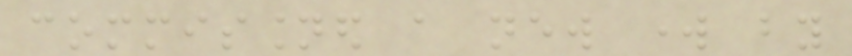commissioned a new work by
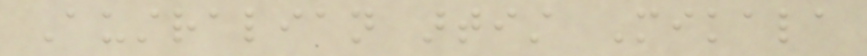Australian artist Mikala
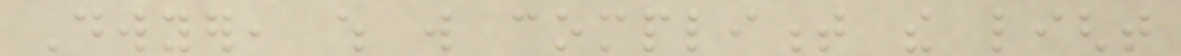Dwyer, which will compliment the light
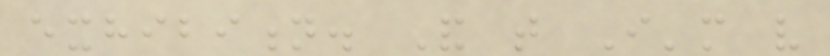exhibition. And that I'm very
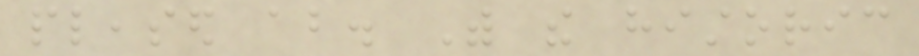pleased about. With the historic
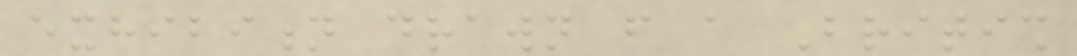exhibition drawn from a British
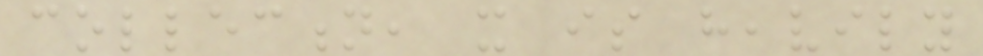collection, it is heavily
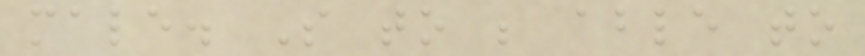male. So to be able to
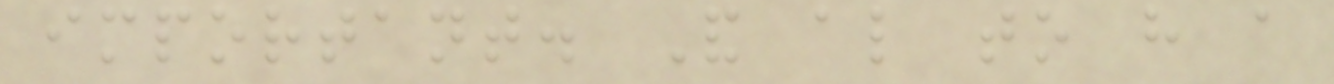important. And also to have a
